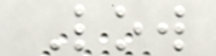Low
